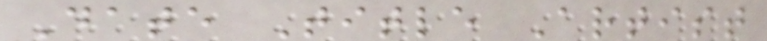Date Title Artist
